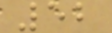52
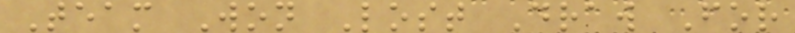Team Won Lost Draw For
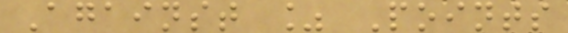Against % Points
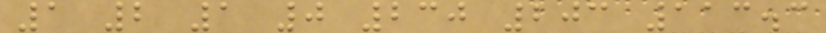1 2 1 0 230 203 113.3
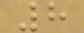8
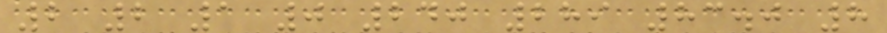2 2 1 0 240 289 83.0 8
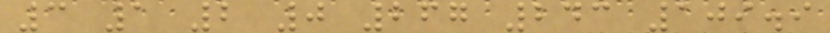3 1 2 0 267 243 109.9
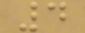4
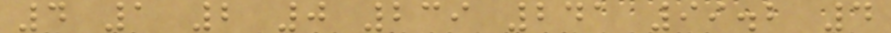4 1 2 0 239 241 99.2 4
